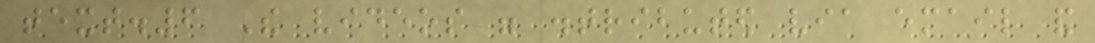text.6 The videos were distributed via email and
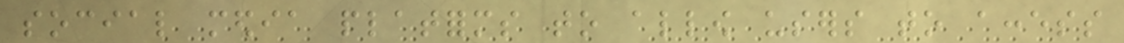social media platforms to allow users to access
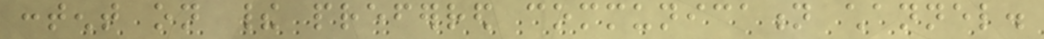content on their preferred communication channel.
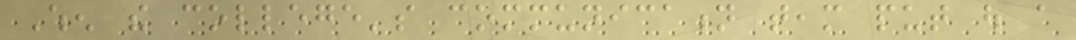When the college's communication team put out a
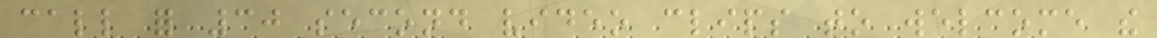call for 30 second video clips to welcome the
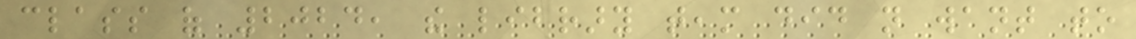class of 2024, the library team did not want to
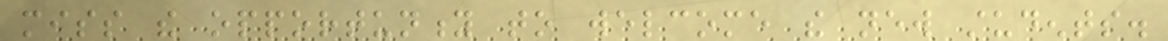miss the opportunity to welcome the new students.
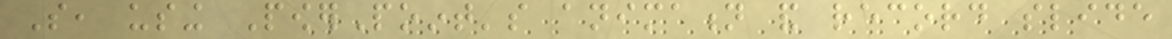So, using PowerPoint's animation and record slide
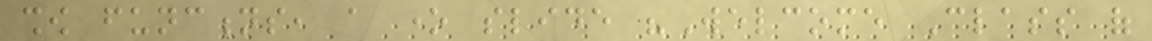show functions, a one slide "Welcome Class of
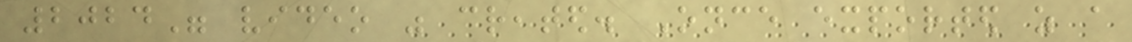2024" video was created. Once exported as a
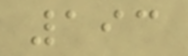193
